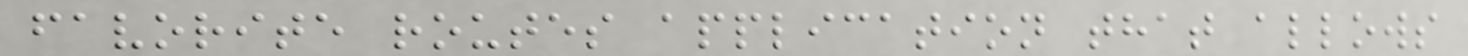favorite routes application that allows
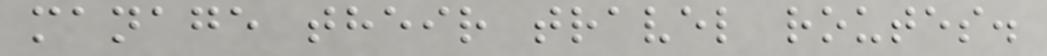manage their travel routes.
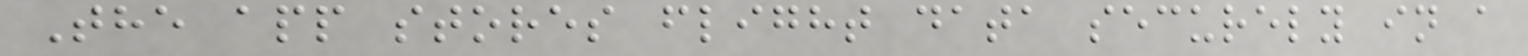The app stores flight data securely in a
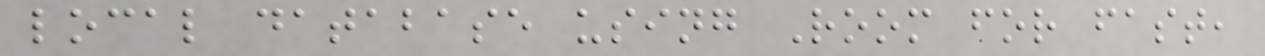local database using Room for fast,
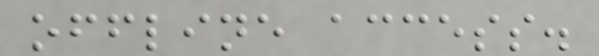offline access.
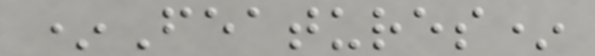*Features*
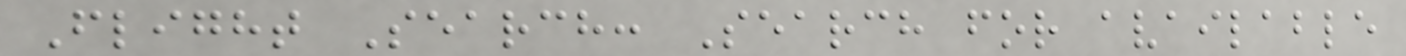Flight Search: Search for available
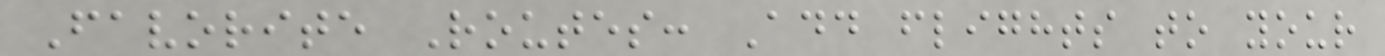Favorite Routes: Add flights to your
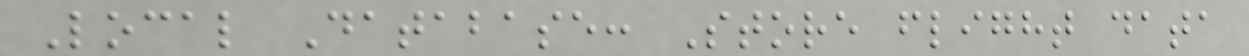Local Database: Store flight data
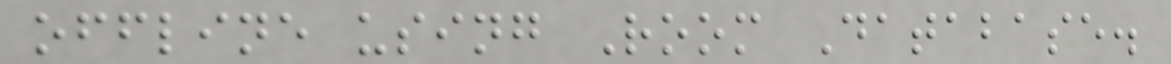offline using Room Database.
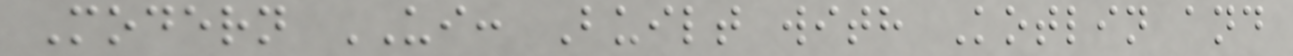Modern UI: Built with Kotlin and
